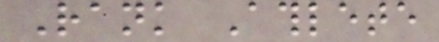Rank Athlete
